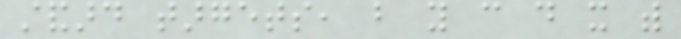standard targets, but you can do it with
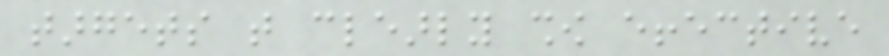targets that clearly show effective
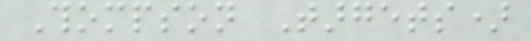Thompson Targets)
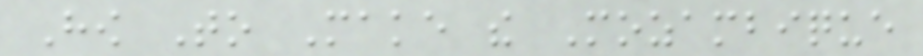How To Make the Mozambique
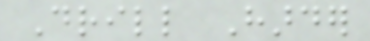Drill Harder
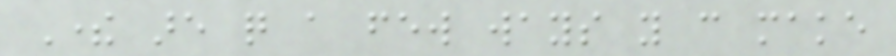There are quite a few ways you can make
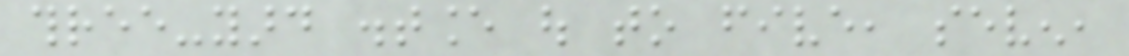three-yard distance out to five, seven,
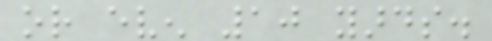or even 10 yards.
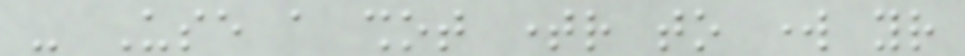- Use a shot timer to work your
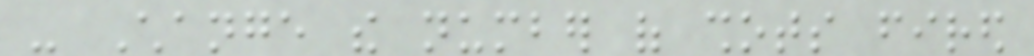- Change the number of shots fired
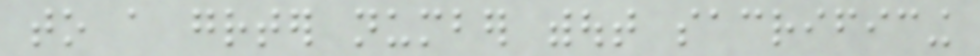to a greater number without sacrificing
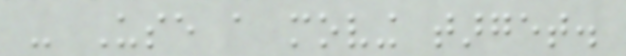- Use a moving target.
